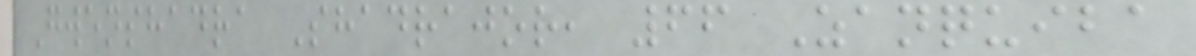Gwenshadra Shadrajor, 66 Zanquiba
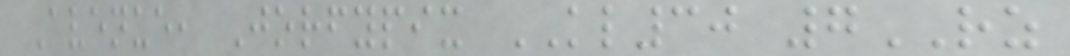Avenue, Jorfypix KL30 7RZ
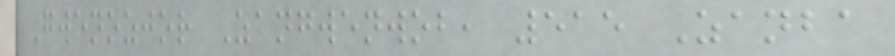Gwenozjor Zangwenwob, 515 Zanba
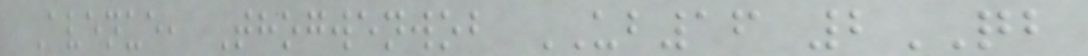Avenue, Thogwenwob UB16 2QB
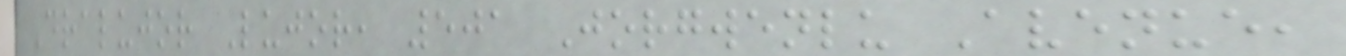Dralujor Lujor, 501 Jorgwenlu Avenue,
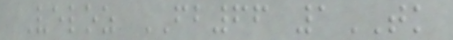Veloz FB66 1TK
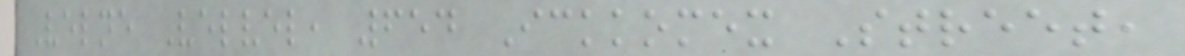Velne Velvel, 654 Ickkomex Street,
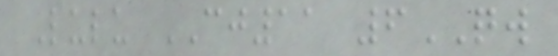Lulu CJ11 6QW
